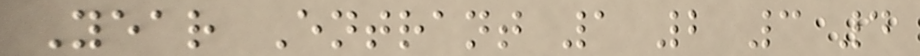Year Entrant 1 2 3 4
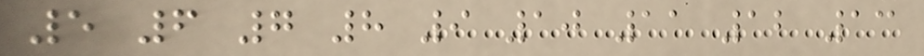5 6 7 8 9 10 11 12 13
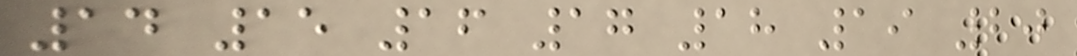14 15 16 17 18 19 20
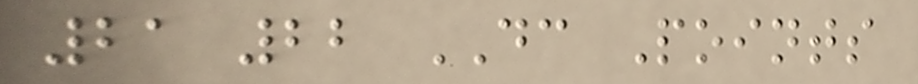21 22 DC Points
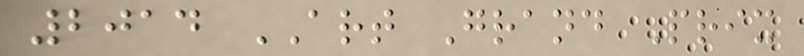2014 ART Grand Prix
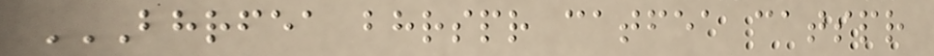BHRFEA BHRSPR CATFEA CATSPR
